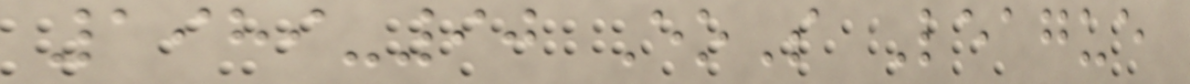1989-90 EoS League
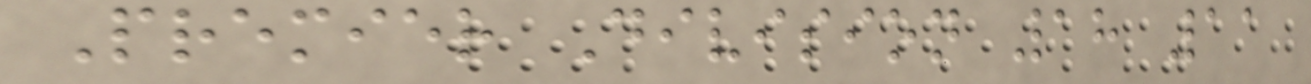Premier Division 18 11
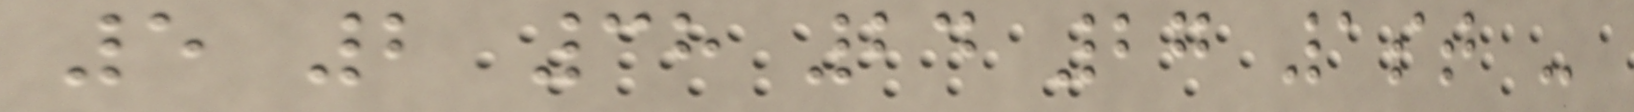5 2 38 24 27 1st -
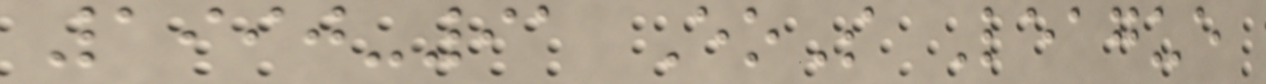1990-91 EoS League
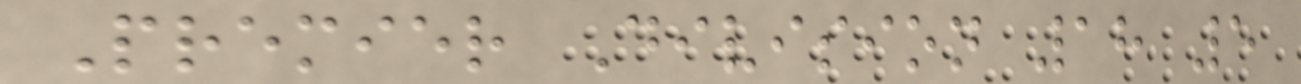Premier Division 18 5
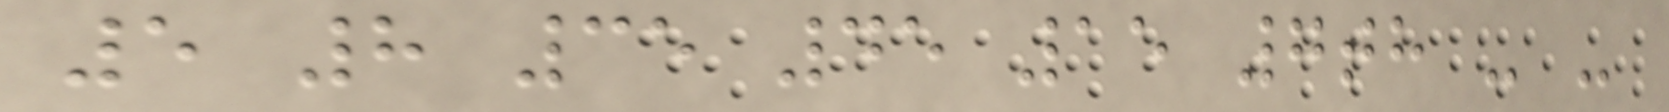5 8 35 45 15 7th - -
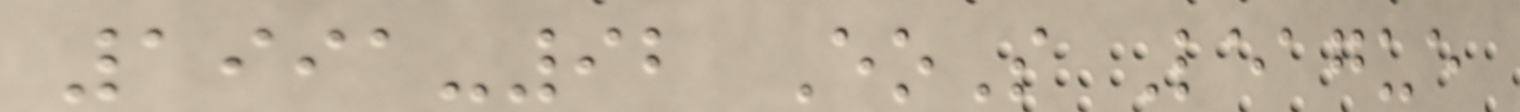1991-92 EoS League
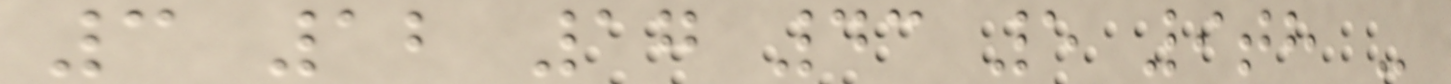3 12 17 43 5 9th -
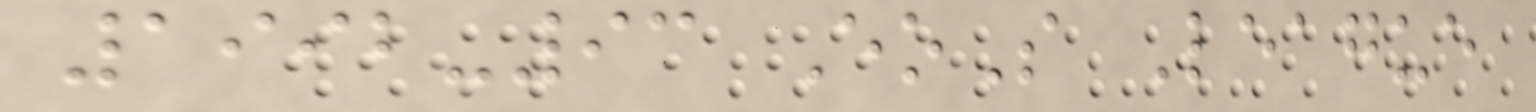1992-93 EoS League
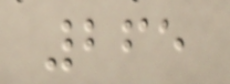265
